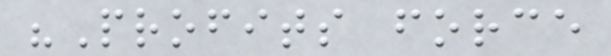"Profits force
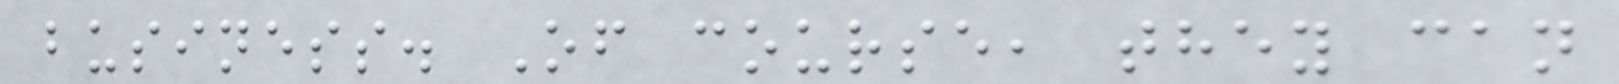business. Of course, they can
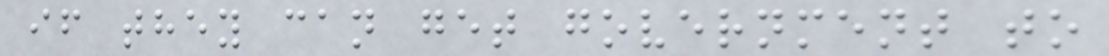if they can get government to
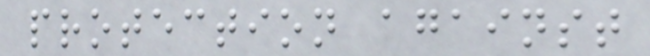protection against
